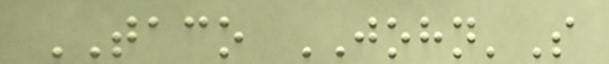TACO JOHN'S
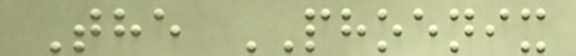The PHOENIX
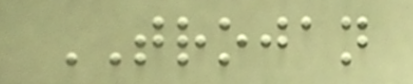TROJAN
